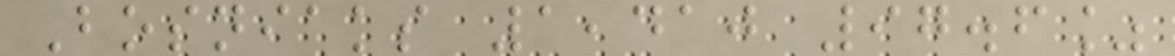Bosniaks 1,410 97.6%
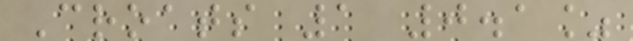Croats 1 0.1%
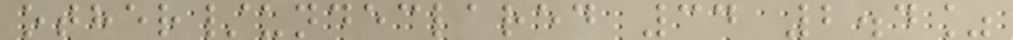other/undeclared 34 2.4%
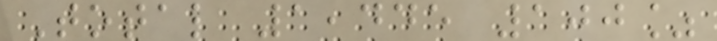Total 1,445 100%
